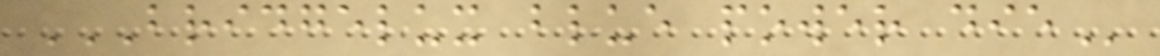BRIDGELUX BLUE POWER DIE
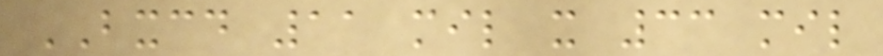BXCD 11 mil x 33 mil
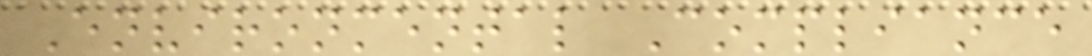Environmental Compliance
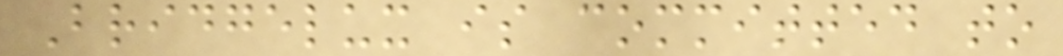Bridgelux is committed to
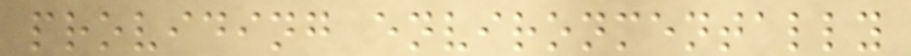providing environmentally
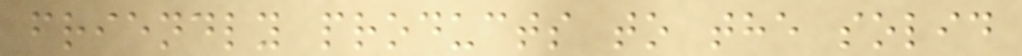friendly products to the solid
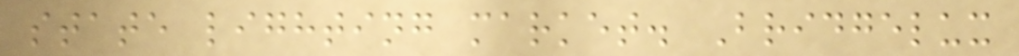state lighting market. Bridgelux
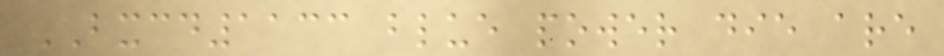BXCD1133 blue power die are
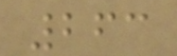263
